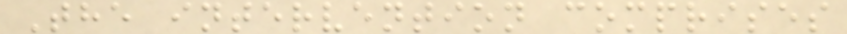The intervention comprises
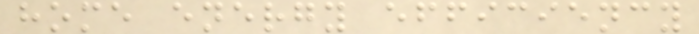home energy efficiency
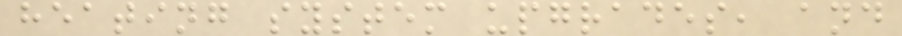heating system upgrades, and
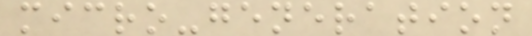micro-generation
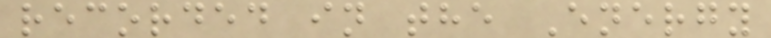recorded in the Energy
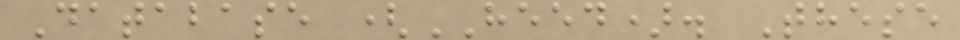Database (HEED). These
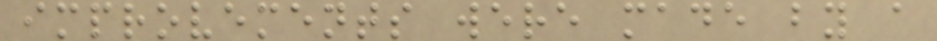improvements were made by a
